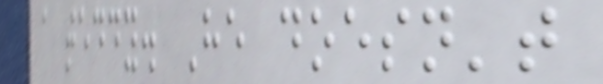a teddy. He doesn't
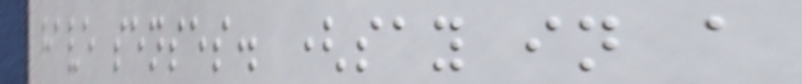have senses. (say in a
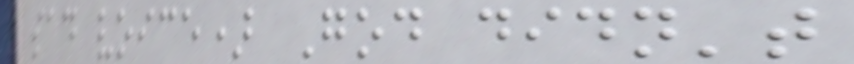sad voice) God didn't
